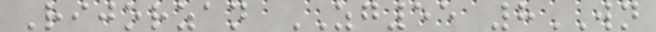Rijorzan ZG55 8WN
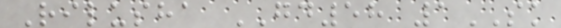Rilusha GD58 1SK
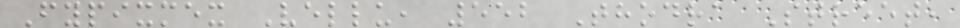Fypixmex Vellu, 552 Thodra Street,
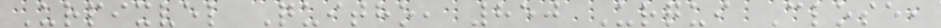Urpixvel Quitho, 850 Urqui Close,
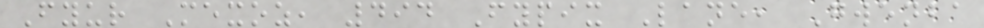Fyur Mexoz, 494 Fypix Lane, Gwenba
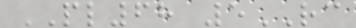PL68 5RC
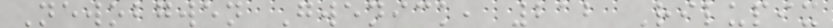Newobgwen Gwenick, 212 Rilupix
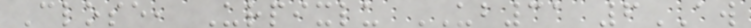Close, Urpixlu UB31 6AW
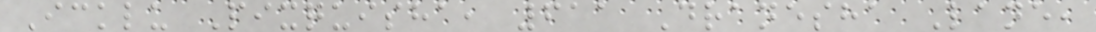Icklu Pixquisha, 611 Dranesha Lane,
